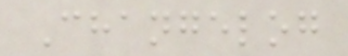Changelog
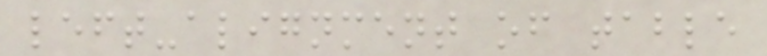left-alignment of table
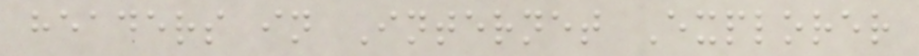headers in Internet Explorer
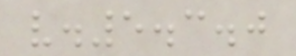v.5.3.0
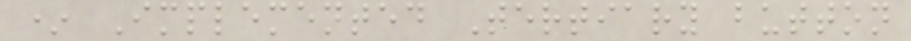* Implemented Tertiary button
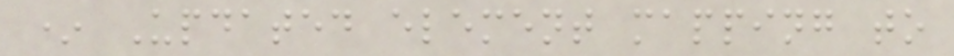* Updated element mapping to
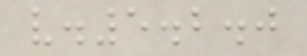v.5.2.0
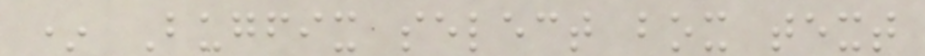* Bugfix select box text
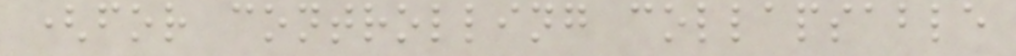(for controlling collapsable
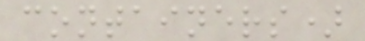containers)
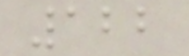122
